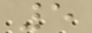5
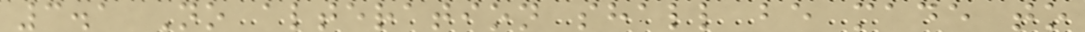3.1 No alteration shall be made to
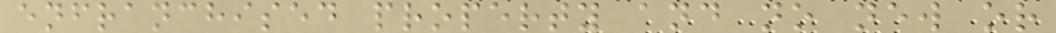enfranchised property and no new or
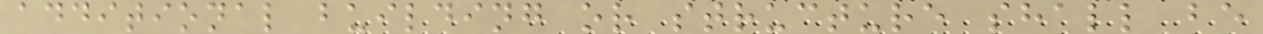additional building or structure shall be
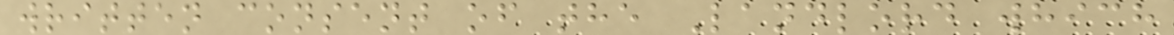written consent of the Landlord which
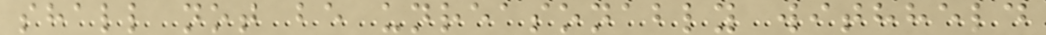shall not be unreasonably withheld
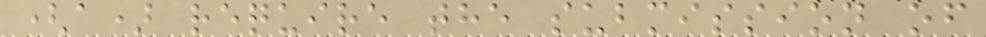(a) require the submission of
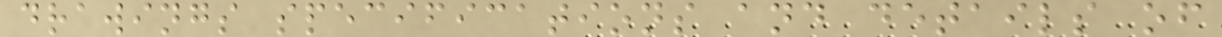drawings specifications and details of
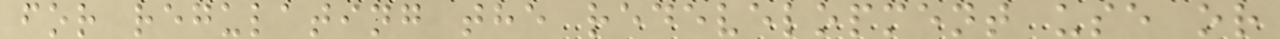for regulating the redevelopment use or
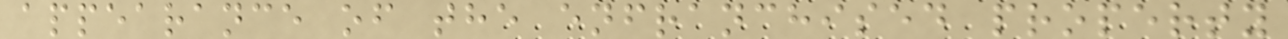appearance of the enfranchised property
